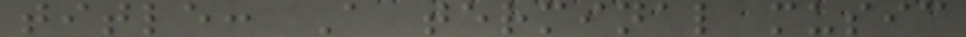title: A terminal music
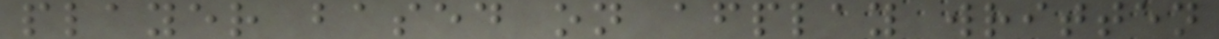player based on afplay written
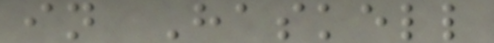in Haskell
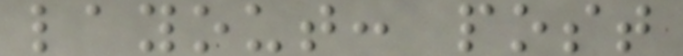layout: post
